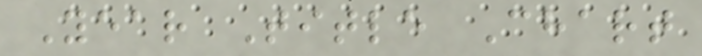Year Title Chart
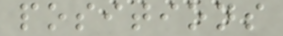positions
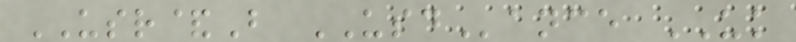USR&B USDance UK
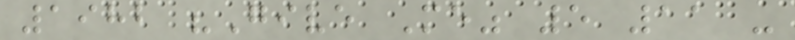1982 "Give Me" 5 11 -
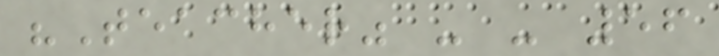"Teacher" - - 56
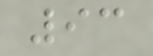93
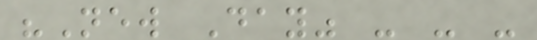"New Day" - - -
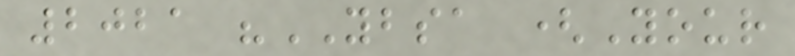2021 "YBSA (Your
